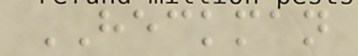HECKMAN
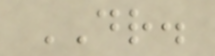DR.
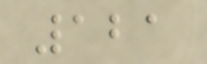121
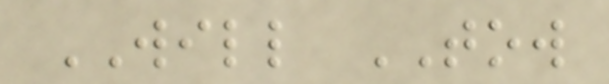WILL TOW
